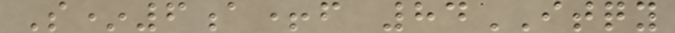S*6a+f 84ITQY
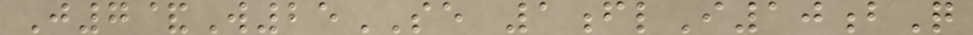J7&W25SE 1flI10bQ
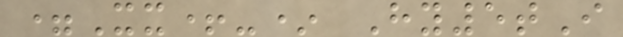=Xx+-* Hy5tI
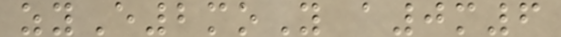zyE2moY a0m6
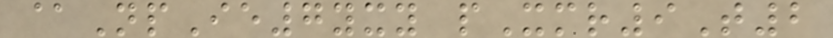@NpIe7yxy pXmr9T2
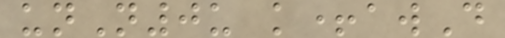unN0u k+awD
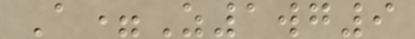A=Z1wg9
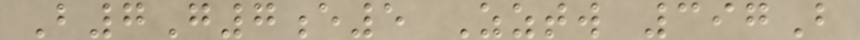B7G7e5 Zztw 397B
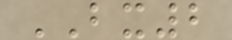BX2
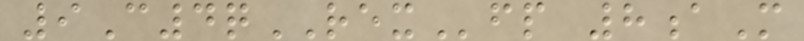9C4qREXfp 8aM
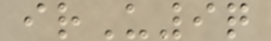irU9q
